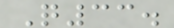Q33.
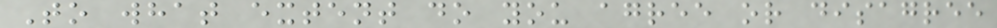To what extent do you agree or disagree
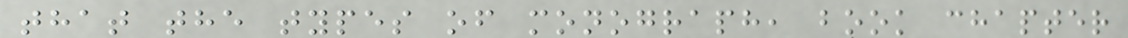that the types of monograph, book chapter
